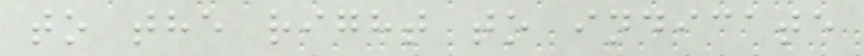to the right to indicate
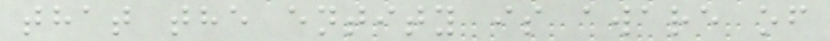that the entity is aware of
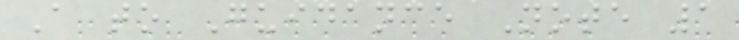A to Guidance Note 1
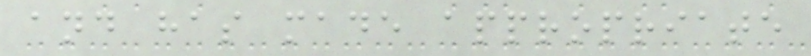and has made appropriate
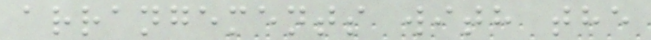arrangements with the
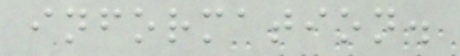information.
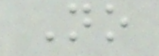No
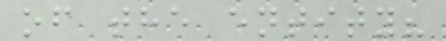of the entity?
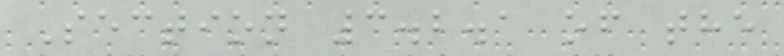Section 3.2.1 of the
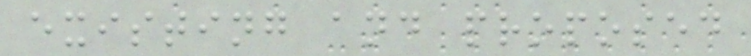existing and proposed
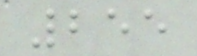255
